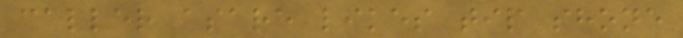caller asare likes tip shone
